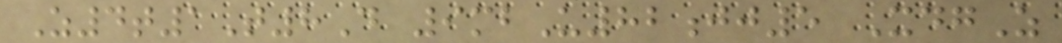Z4t1T8D 9mbU82jj5 XdgZ
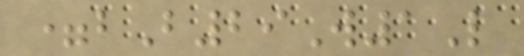=bB29W1L
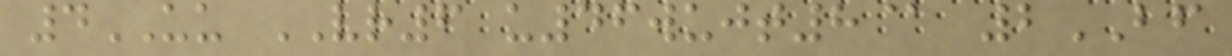4UU VR6 u46wujt8@ 2BF
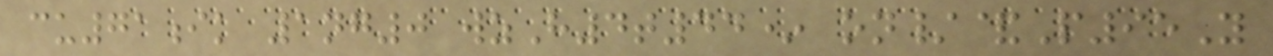cu71ik 1ng0 wzH4t44* on/&P95Y
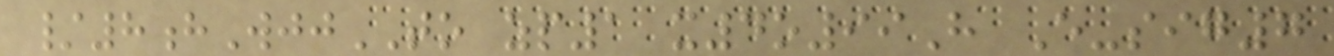/8hWjjTO zp1 x4o99H E-sig7
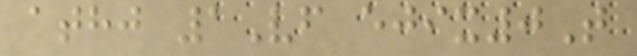athj 1Vf ejix0T
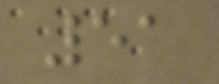51
